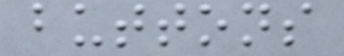buttons
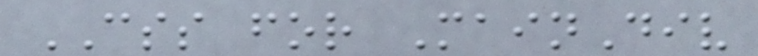CSS for MainDiv
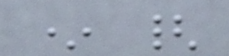* {
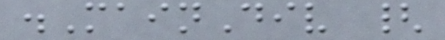.MainDiv {
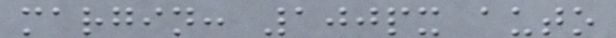margin: 100px auto
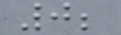0;
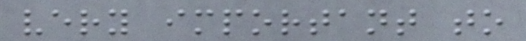very important to
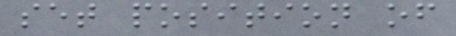set position of
